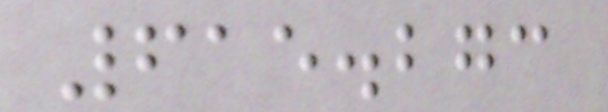615.273
